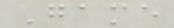Game
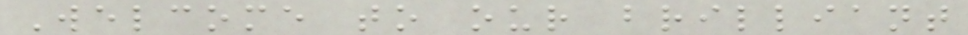Welcome to our brilliant
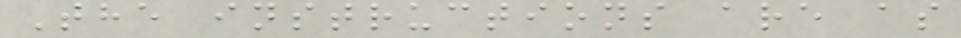The instructions are as
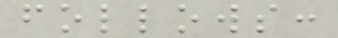follows:
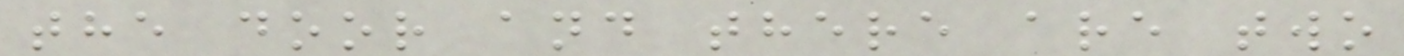the door and there are two
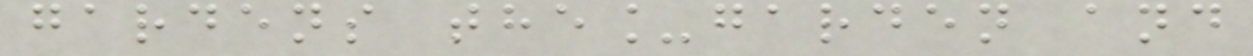gardens the_garden and
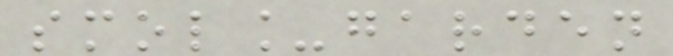smol_garden
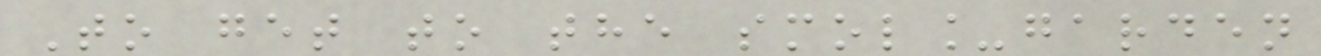To get to the smol_garden
